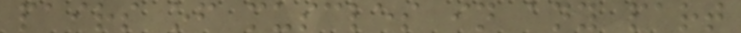pairs of muscles in any part
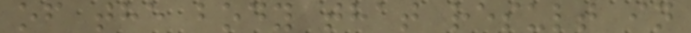of the body that result in
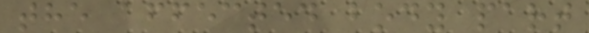the affected body part
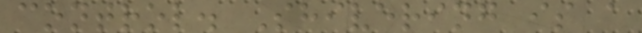control. Shivering is a
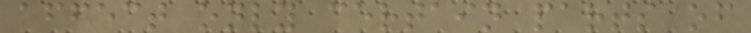affect only certain parts of
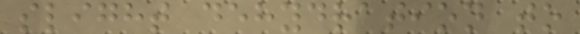slight dehydration to
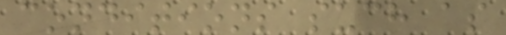conditions such as
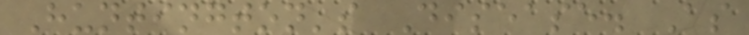Huntington's Disease. As
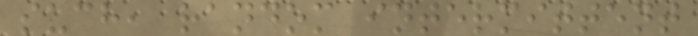such, random intermittent
